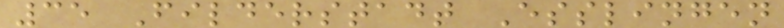35 Filderstadt Esslingen
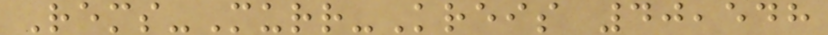Rems-Murr-Kreis 40,548
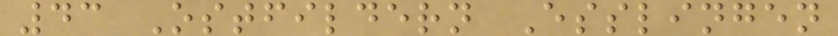43 Ostfildern Esslingen
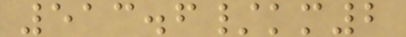513.6/km2
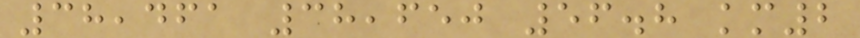38,461 38,650 56.8 km2
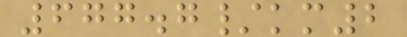677.7/km2
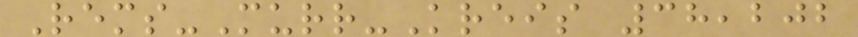Rems-Murr-Kreis 38,202
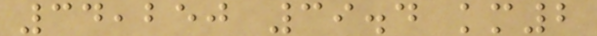34,250 39.4 km2
